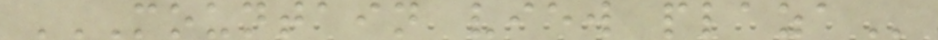MOUNTAIN VIEW PLAZA
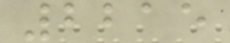2215
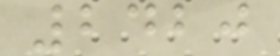2420
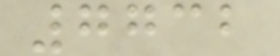7732
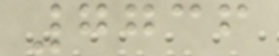7736
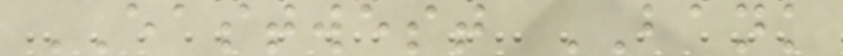EASTWEST BANK
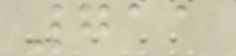711
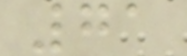71
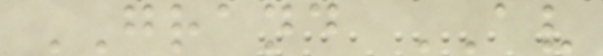GRAND AV
